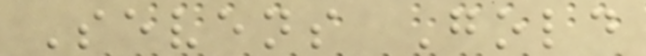Sevens Gold
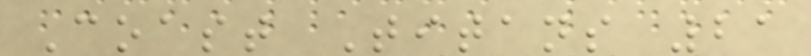Coast Titans 21
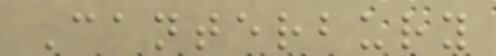Canterbury
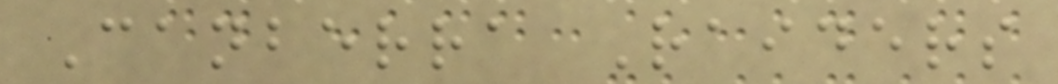Canberra Raiders
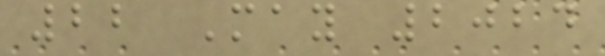22 May 2024
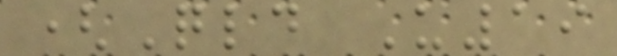(Qld U19
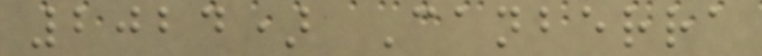2024) Canberra
